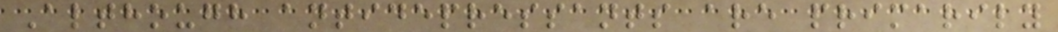Although antidepressants are primarily
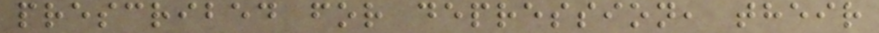prescribed for depression, their
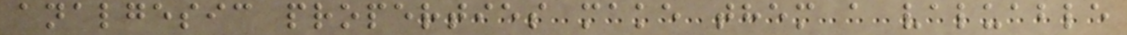analgesic properties make them a valuable
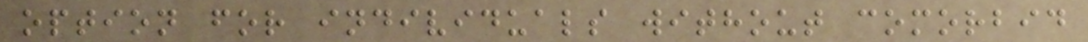option for individuals without comorbid
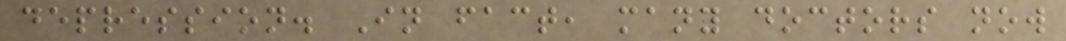depression. In fact, many doctors now
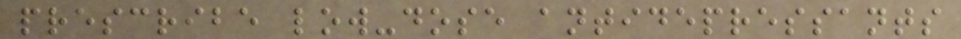prescribe low-dose antidepressants
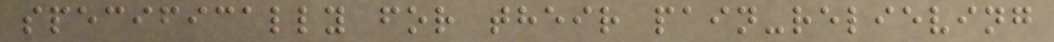specifically for their pain-relieving
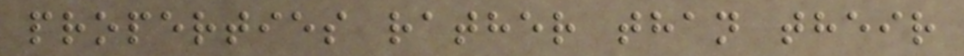properties rather than their
